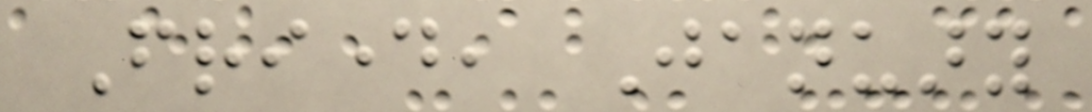Friday, January
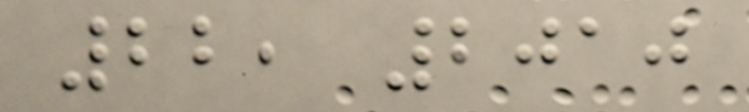22, 2010
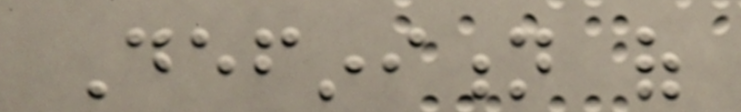Definition of
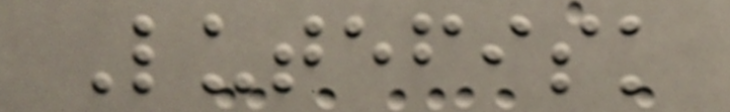Lutefisk
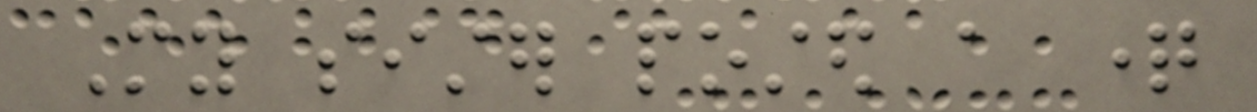My sister posted a question
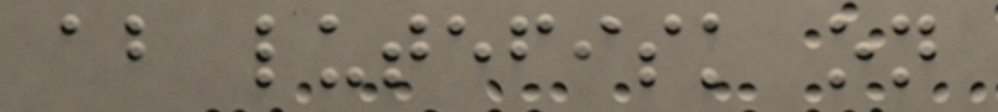about lutefisk on
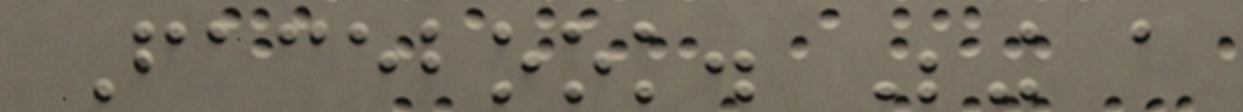Facebook. Being a
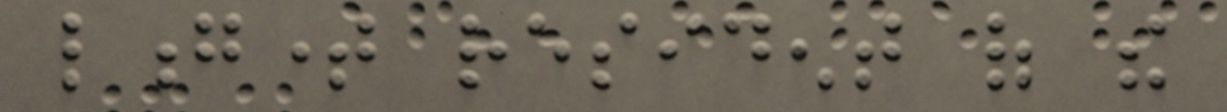longtime resident of the
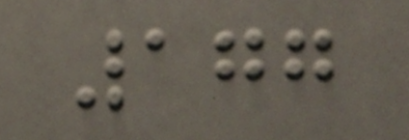177
